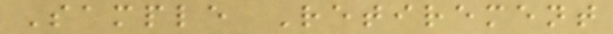Sample Retirement
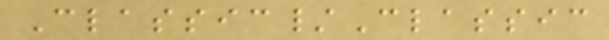Classic/Classic
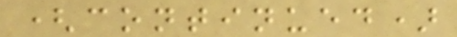(continued)
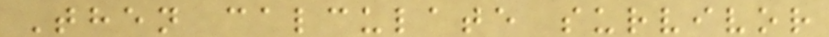Then calculate survivor
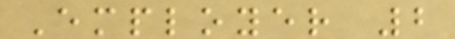Employer 2
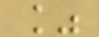%
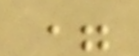=
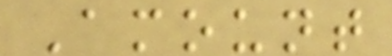Amount
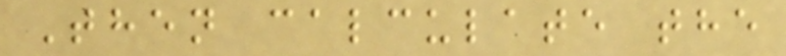Then calculate the
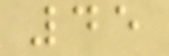45
